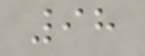98
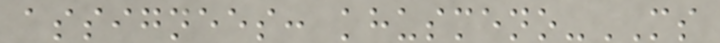assignees: khusmeno-MS
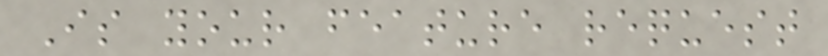Is your feature request
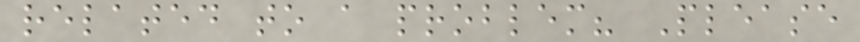related to a problem? Please
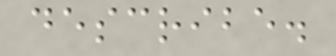describe.
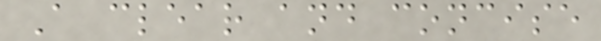A clear and concise
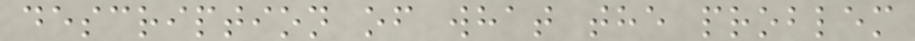description of what the problem
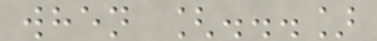when [...]
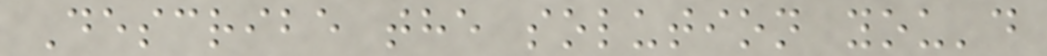Describe the solution you'd
